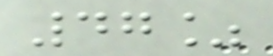47%
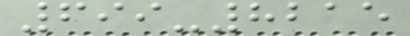699-8215
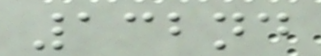132nd
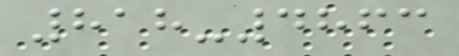818-4863
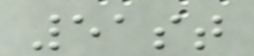51st
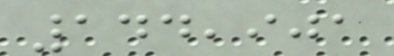144,901
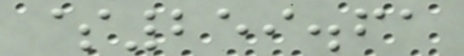$259.61
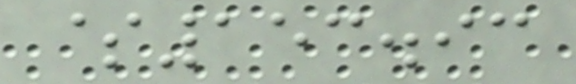$153.93
